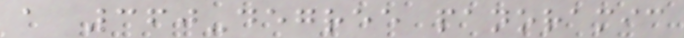a 360-degree panoramic
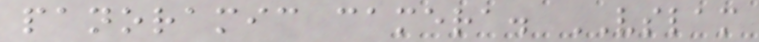panoramic camera. VSLAM
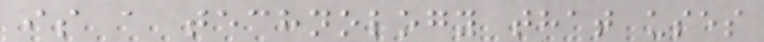is a technology that uses
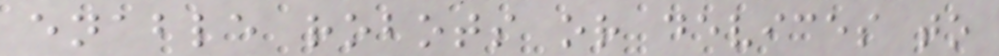enable robots or devices to
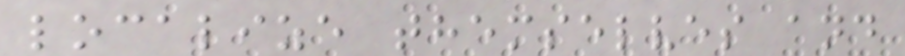localize themselves and
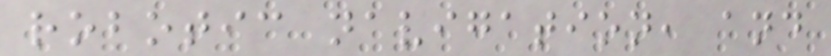robotic navigation, and
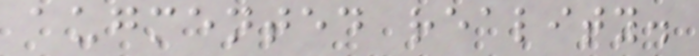augmented reality.
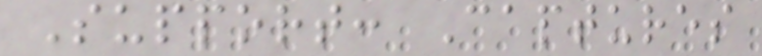Support: Captures
